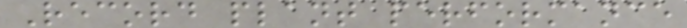Record plant performance
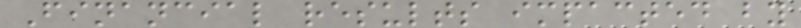Financial results impacted by
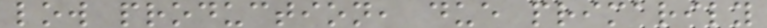low production, due primarily
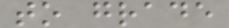to grade
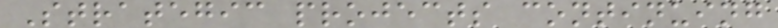Strategic projects continuing
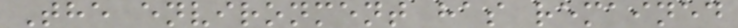The environment has remained
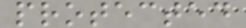protected
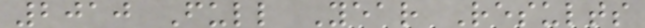2010 Full Year Results
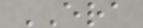ERA
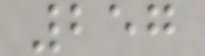257
